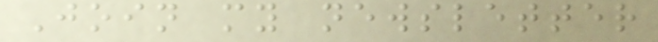Join my newsletter
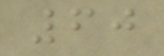60
